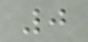0
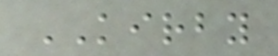KIRBY
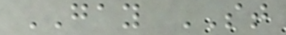GAY ST
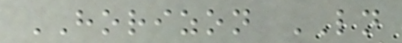HORIZON LN
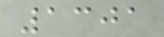1301
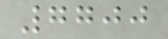7700
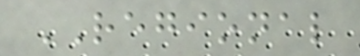REGIONAL
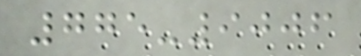775-9006
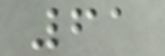61
